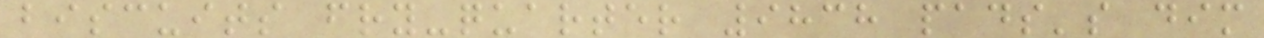biscuits fry-quarter 9838 pads's dim
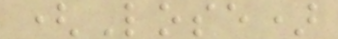(Lose)
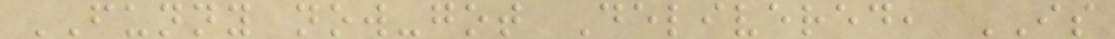FUNNY now-got Delivered, IS
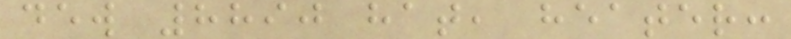dew 8890 hat, heater:
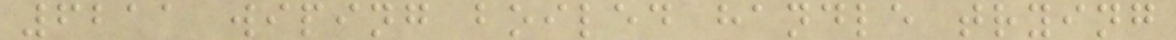6211 wiping boiled handle trying
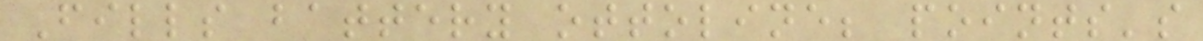Fills battery ottoline; points's
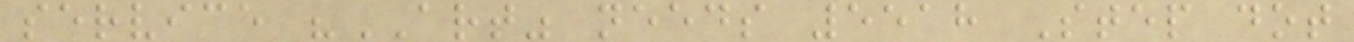service "ART" needs 5518 Step dot
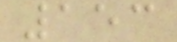153
